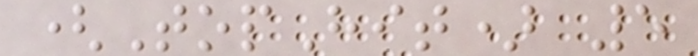(TopHit) 5
